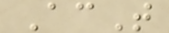AcT
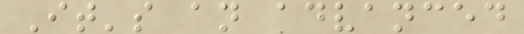It's an advanced
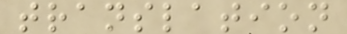translation
